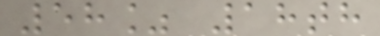58% 18th
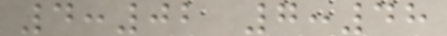4:02 7:48
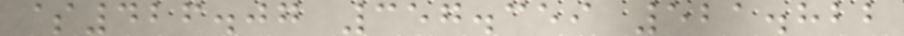$426.07 357.359 521.822
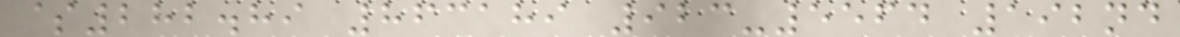$282.89 863189 923-5564 192nd
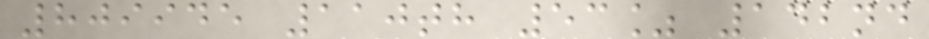809945 110th 53% 142nd
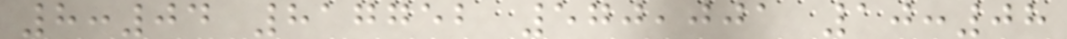8:04 817752 570,001 10:08
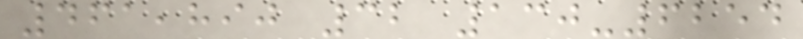461,890 32 130-6254
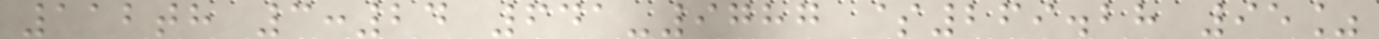112th 3:24 641-9787 $269.28 95%
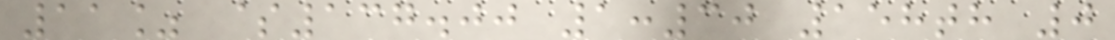11% $137.00 1:30 158th 0
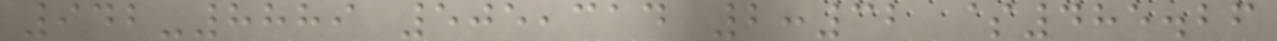942-8889 505,314 2:32 $485.26
